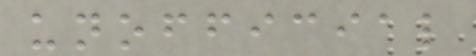unofficial
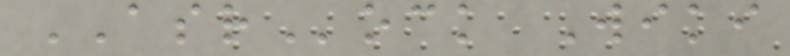ASRock Wiki
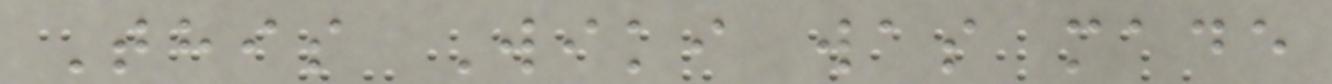This Wiki was made
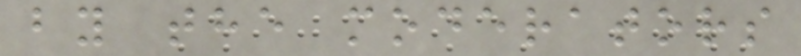by the moderators
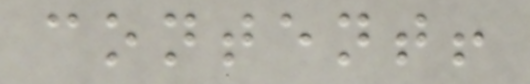content!
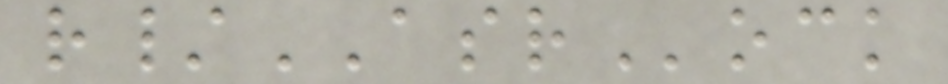r/ASRock
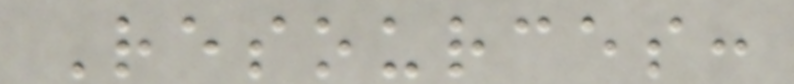Resources:
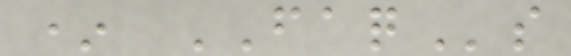* FAQs
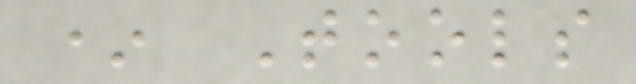* Tools
